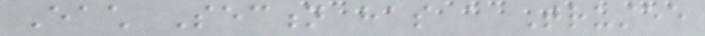Each Section has a Trustee
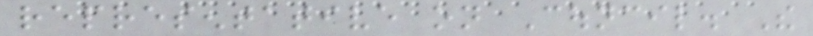representative on Council. The
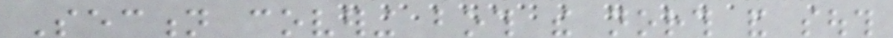Section covering both the north and south
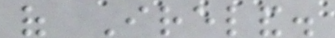of Ireland.
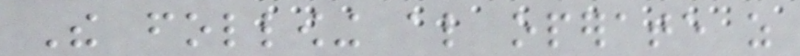The following also operate as
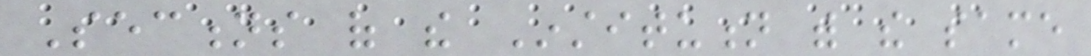Sections of the Institution with the same
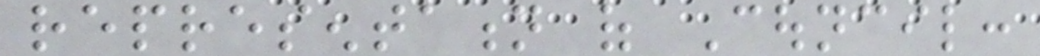representation of Council:
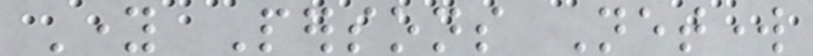Young Persons Network
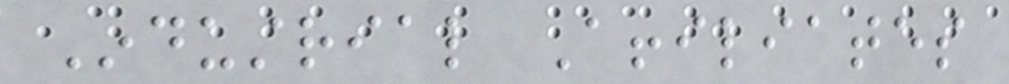Industrial Affiliates
